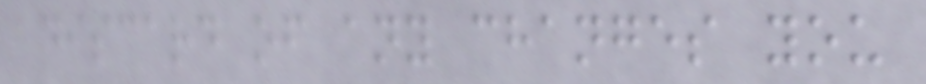discard of any changes you
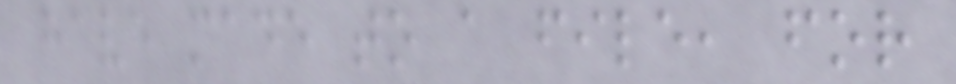have made to a file, for
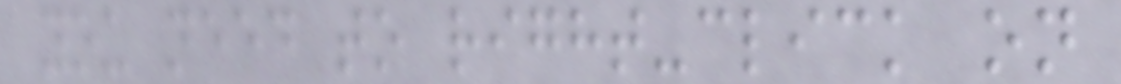you need to right-click on
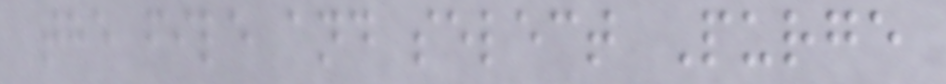the file and select Purge
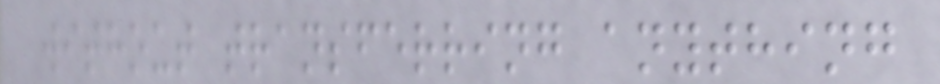without transferring anything
